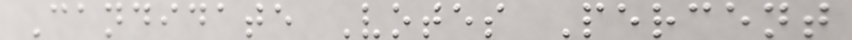Candidate Votes Percent
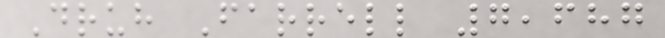Druh Farrell 7,687
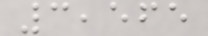3,565
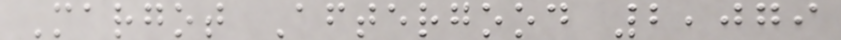Margot Aftergood 2,079
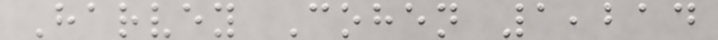Harvey Cohen 1,214
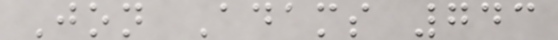Jon Adams 743
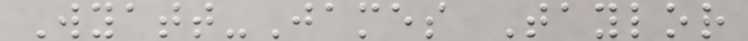Wyatt-James Taylor
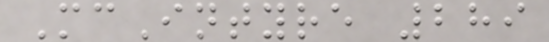McIntyre 289
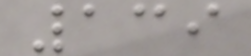139
